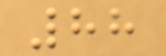88
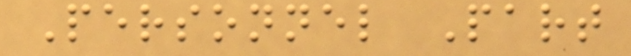Personnel Part
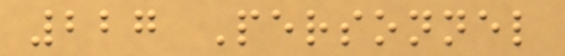227 Personnel
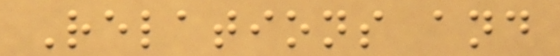Relations and
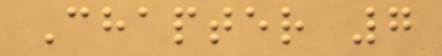Chapter 7
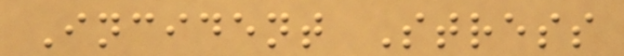Incident Stress
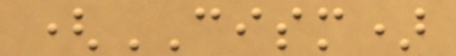(CISM)
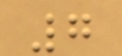7
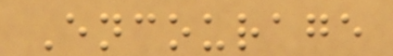Encourage
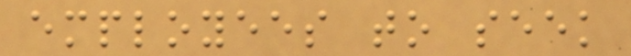employees to seek
